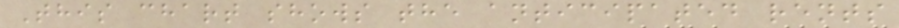This chart shows the anticipated rents
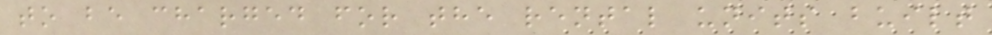to be charged for the rental units built
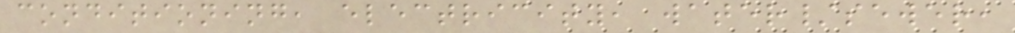conditioning, electricity, water/sewer,
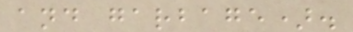and garbage).
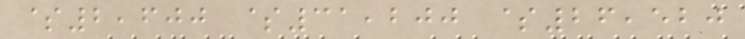$2,600 $31,200 $26,520
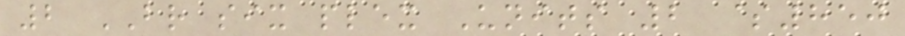2 BR six plex Units 2 $850
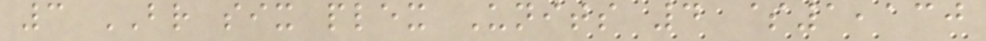3 BR six plex Units 4 $1,130
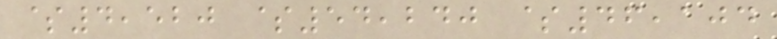$4,520 $54,240 $46,104
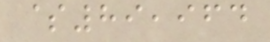$89,964
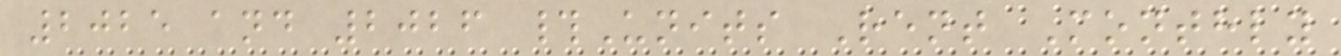2025 and 2026 #Units Rent Monthly
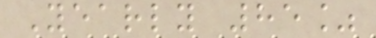Yearly 85%
